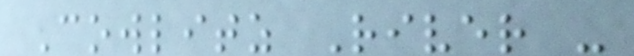Cowlitz River -
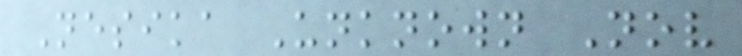Nesika Unknown Nov
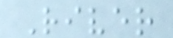River
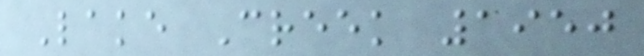Lake Creek 1950
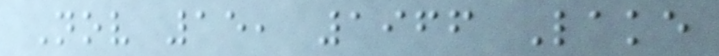Nov 15, 1966 Lake
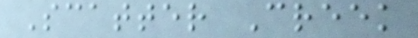Scatter Creek
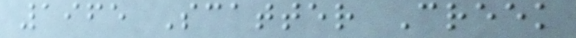1965 Scatter Creek
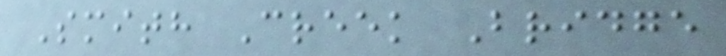Smith Creek Bridge
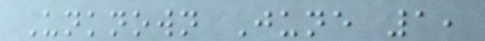Unknown June 1,
